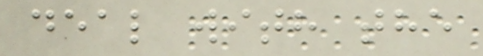deal with the
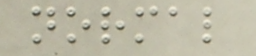normal
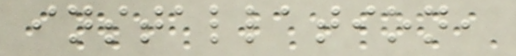installation,
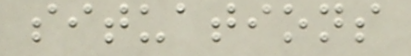situations
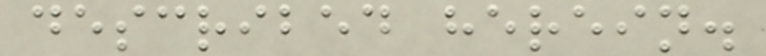described herein.
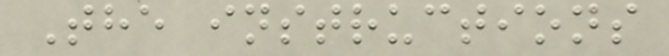The instructions
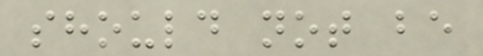should not be
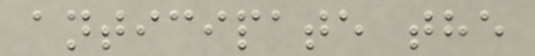anticipate the
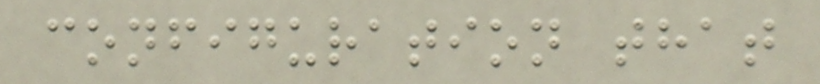configuration that
